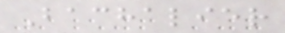Bachalier
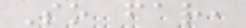So far,
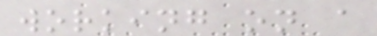working on a
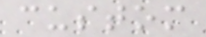custom
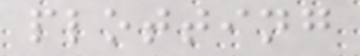plotting
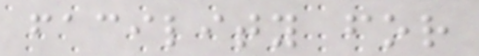facility for
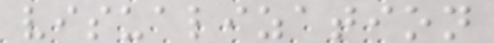visualization
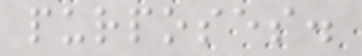purposes.
